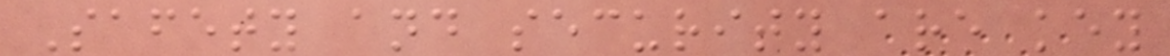Safety and security are key
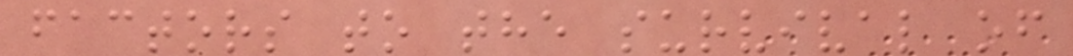factors to the survival of
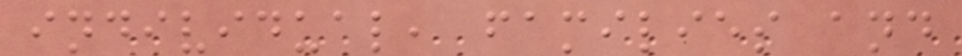individual, families and
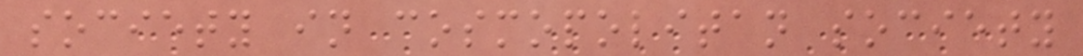society in cosmopolitan society
